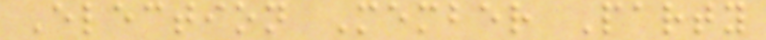Election Member Party
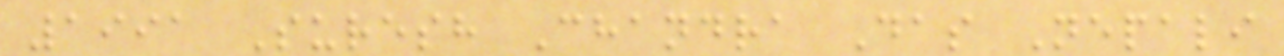1991 Suresh Chandra Das Nepali
